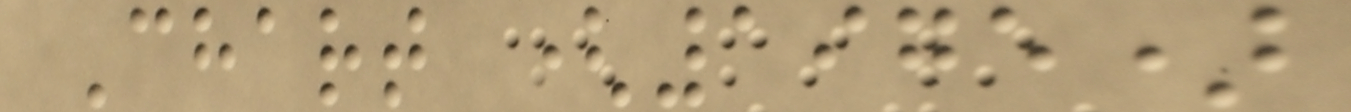Chart (1975)
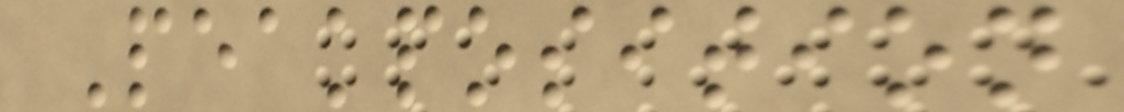Peakposition
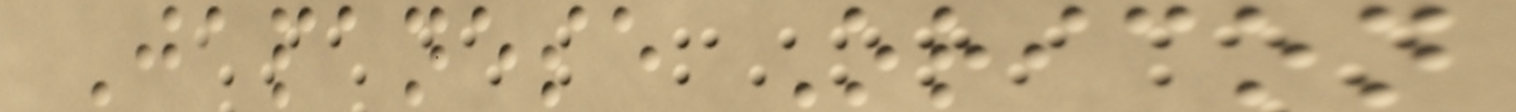Japanese Oricon
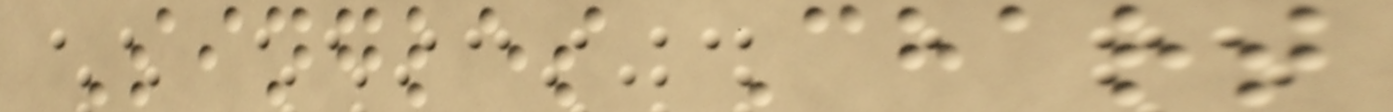Singles Chart
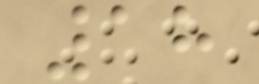18
